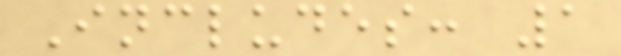Includes: 1
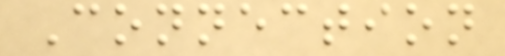Connection
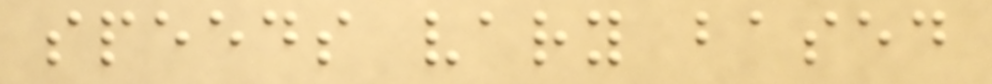speeds vary based
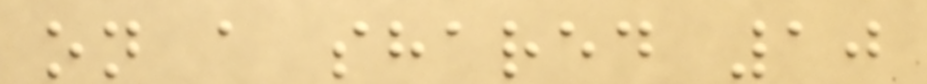on a shared 10
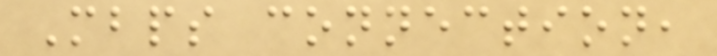Mbps connection,
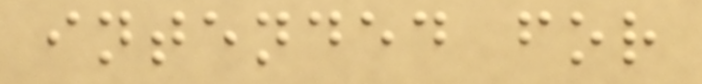intended for
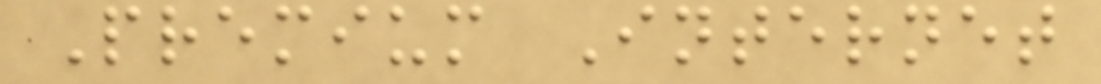Premium Internet
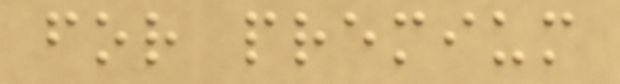for premium
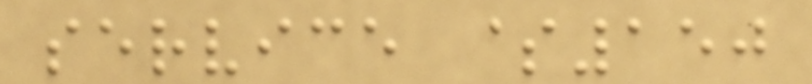service $150
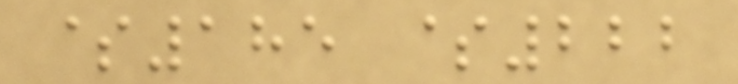$185 $222
